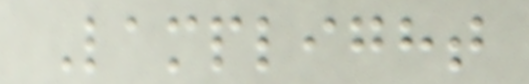Lamplight
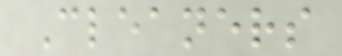Cleaners
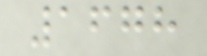1678
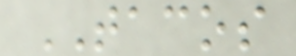TACOS
